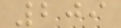209
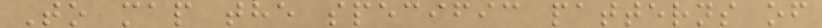To map the specific patterns of
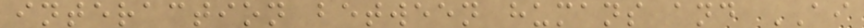interaction between humans and AI
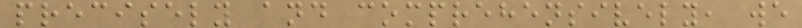precisely and comprehensively, we
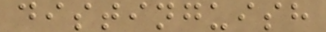distinguish
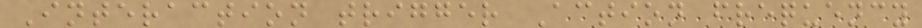Interaction trigger Action frequency
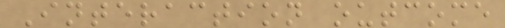Interaction outcome
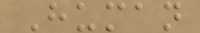Human
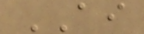AI
